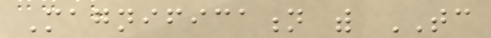Magnification with TC
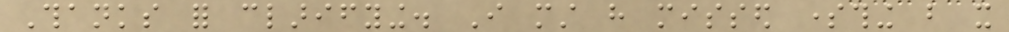Thanks for clarifying. I must have missed something but it
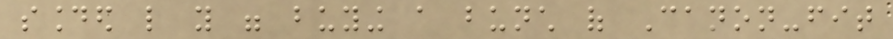sounded like you were buying a bunch of Canon-fit
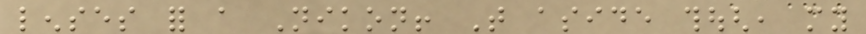lenses for a Nikon! That aside though, my
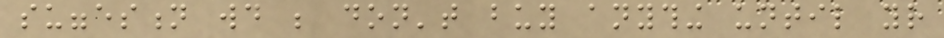suggestion would be don't buy anything until your
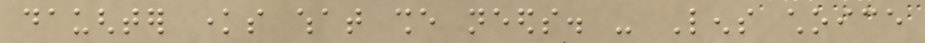daughter knows what she needs. - Lens choice
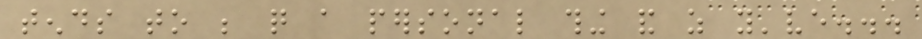tends to be quite a personal thing and as you've...
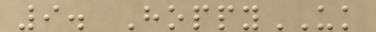9. HoppyUK
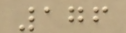176
